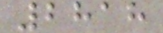2818
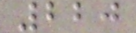220
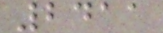2411
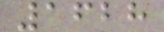1628
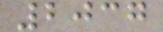2037
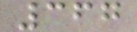367
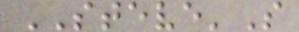STEVE'S
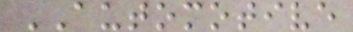AUTOMOTIVE
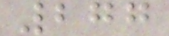277
